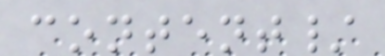content/
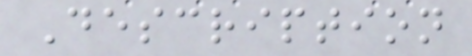Description
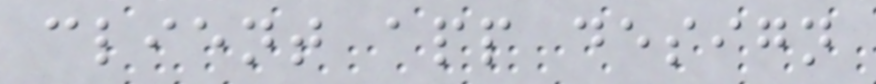client app design
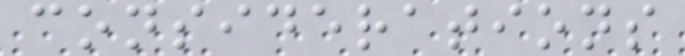considerations
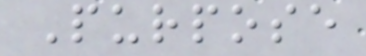Purpose
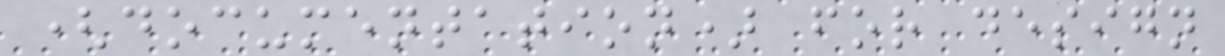(documentation) for design
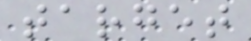target
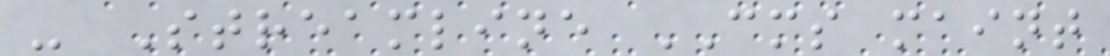- Streamline CMS maint
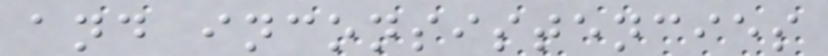and inconsistencies
